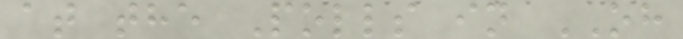at the Polls in OH
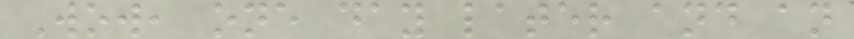Wow, one day later and an
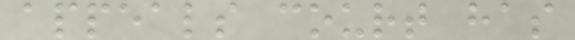appeals court has
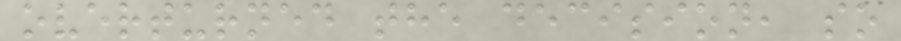overturned the decision, so
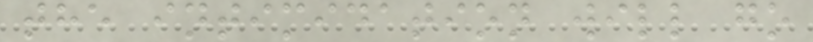the intimidation will go
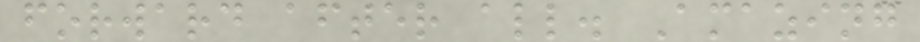forward after all. Amazing
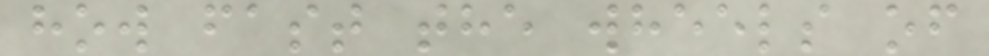how fast the wheels of
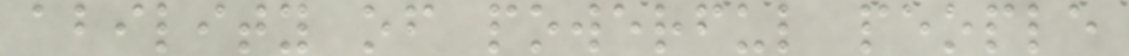ability of powerful people
